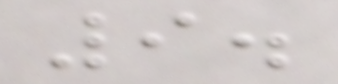9.
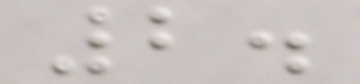2.
